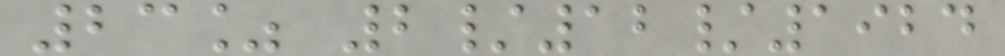23% 2/12/1924
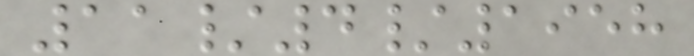11/4/1958
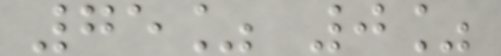75% 0%
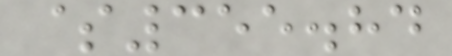$355.84
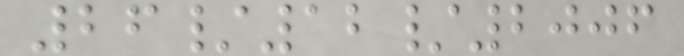26/12/2006
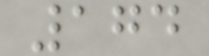174
